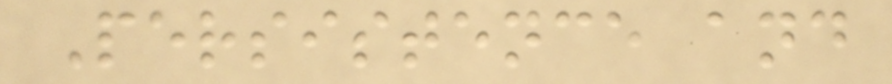Persistence and
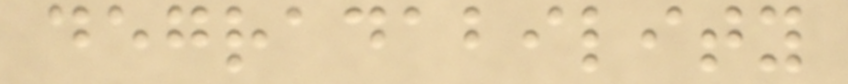degradability
